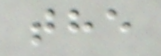the
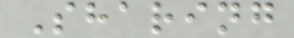Sharing
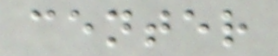center
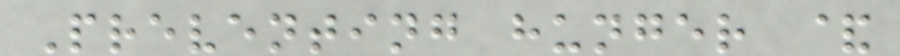Preventing hunger &
